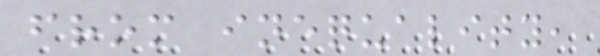from inequality,
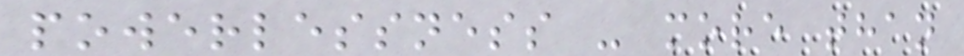powerlessness - more than
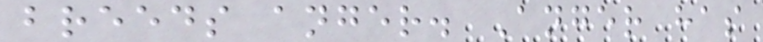breeds anger. Anger has
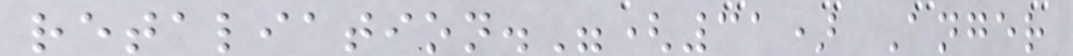retaliation."(31) Anger
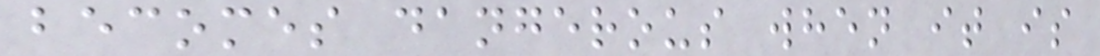becomes dangerous when it is
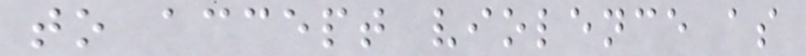to accept violence as
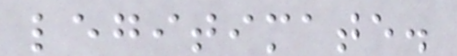legitimate.
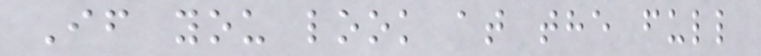If you look at the full
